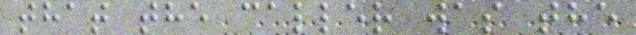that the caller was the
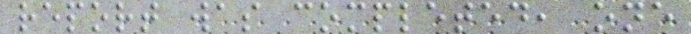report was completed, one
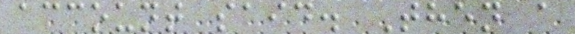account said. Then a
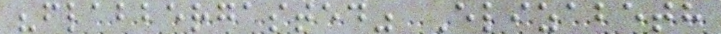"flabbergasted" Elizabeth
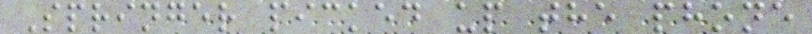Springer picked up the phone
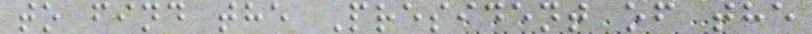to find the President of the
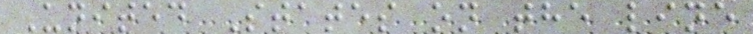United States on the line
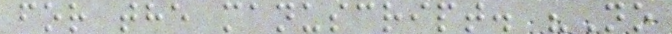for the manuscript. "No
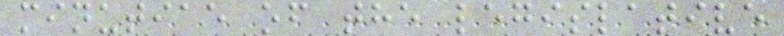minutiae of the legislative
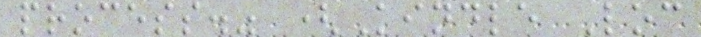process." (Kindle Loc
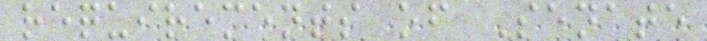requirements of Senate
